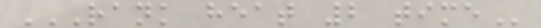RANK HEAT 2 TIME
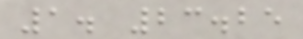1. 23.25
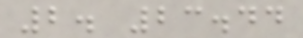2. 23.44
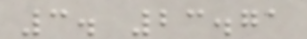3. 23.71
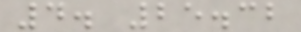4. 25.32
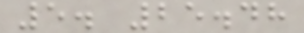5. 25.48
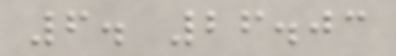6. 26.03
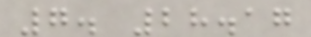7. 28.17
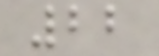22
